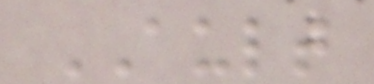AULT
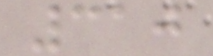310
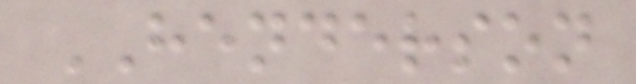HENDERSON
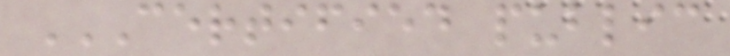CERTIFIED PUBLIC
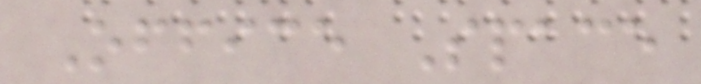Office Space
